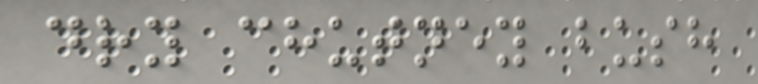dry chutney bush
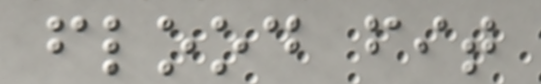flood fit
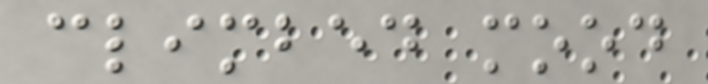climbed mood
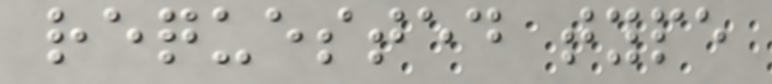requested type
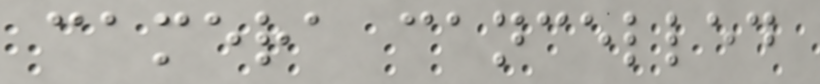camera cancelled
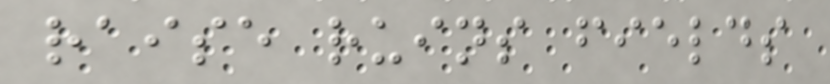raise ruins fields
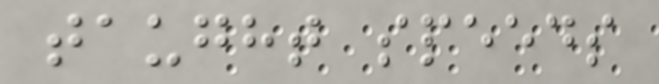taught speeds
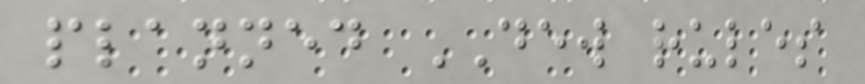planned DEW rules
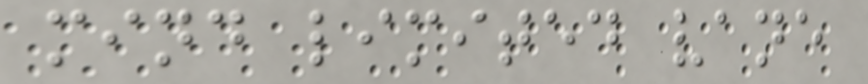mind limited vane
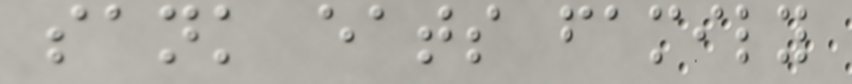sank eats family
